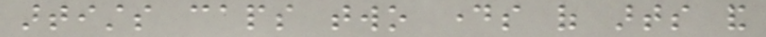artists caps two days of arts and
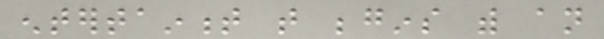entertainment that begins with an
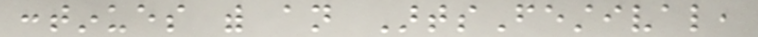continues with an ArtsFestival,
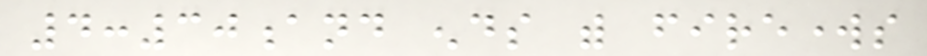4:30and ends with fireworks
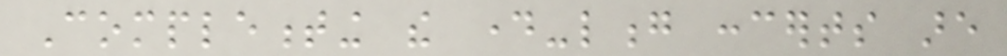Complementing the day-long concerts are
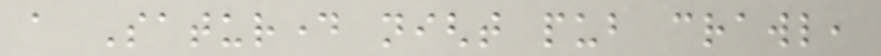a Saturday night pub crawl,
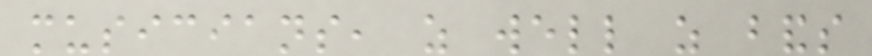musicians, as well as bands
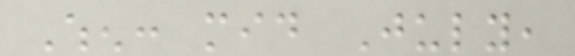When: mid July,
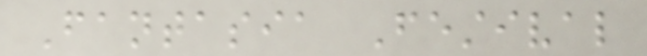Fantasia Festival
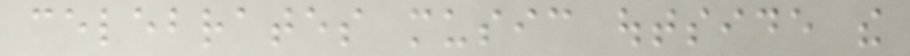celebrates music outside the
